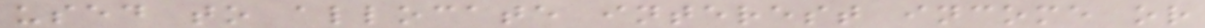used to allocate interest income or
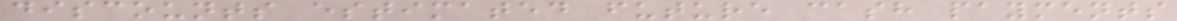discounts estimated future cash payments
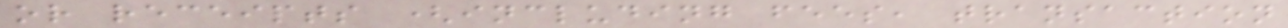or receipts (including fees, transaction
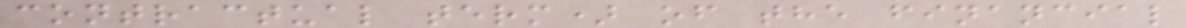contractual term) of the financial
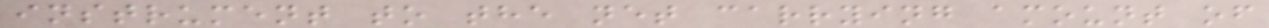instrument to the net carrying amount of
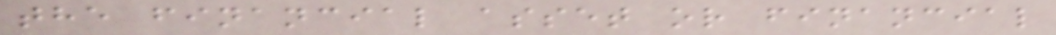the financial asset or financial
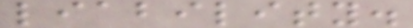liability.
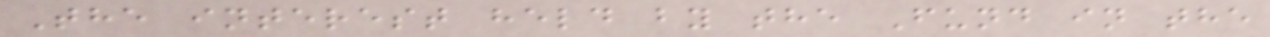The interest held by the Fund in the
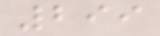299
